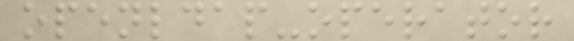openldap-operator
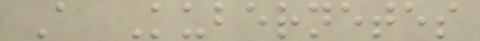A Kubernetes
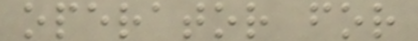operator for
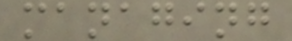managing
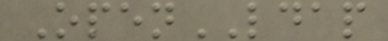OpenLDAP
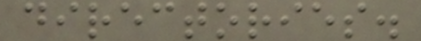directories.
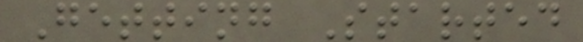Getting Started
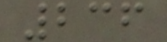236
